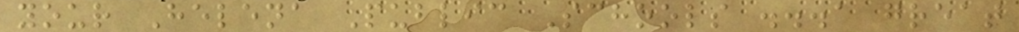your Helena Public Schools ...a great
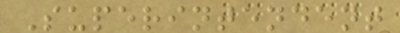Superintendent
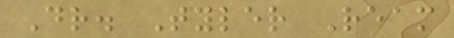Dr. Tyler Ream
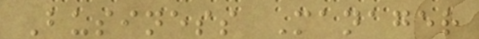Business Manager
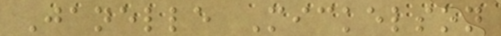Janelle Mickelson
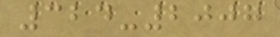324-2007
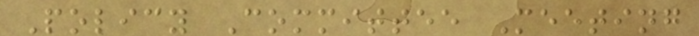Policy Committee Meeting
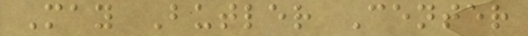May Butler Center
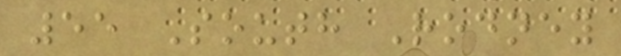55 South Rodney
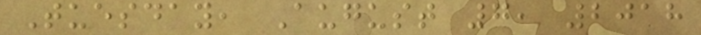Tuesday, August 7, 2018
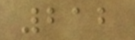212
